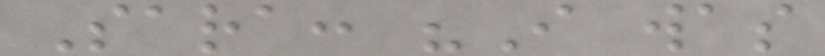Sara: "I was
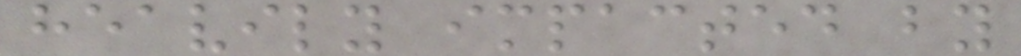heavily impacted by
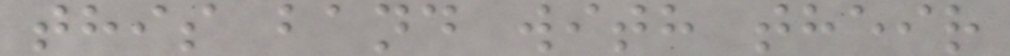this band with their
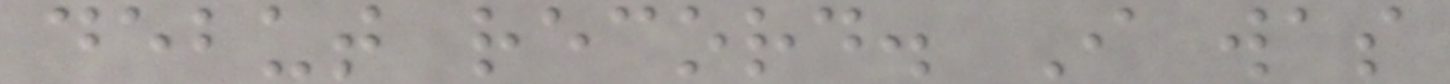debut record. I was
